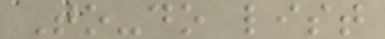To-do list
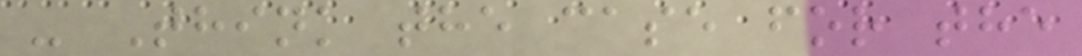- Think the case for the
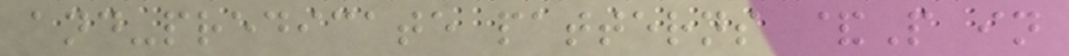and-predicate patterns &P in
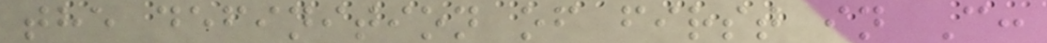the definition of first in C:
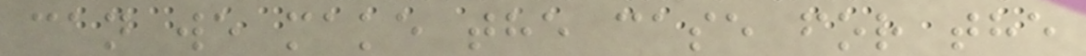can we make the case for the
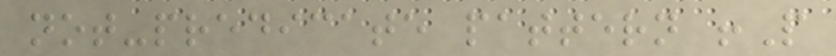not-predicate pattern !P
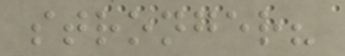stronger?
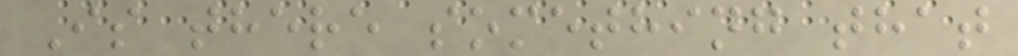Is there something that
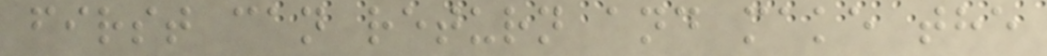first can return and make the
